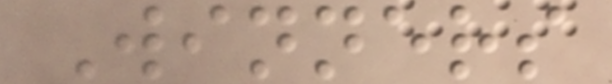Winners
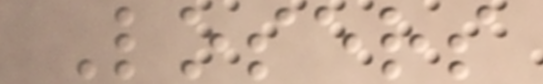Losers
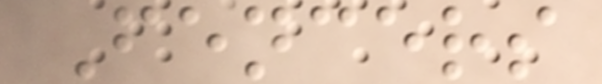Fencers
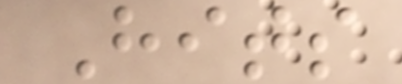Hits
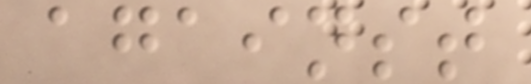against
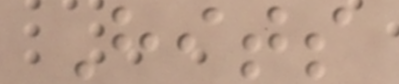Hits
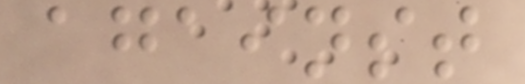against
